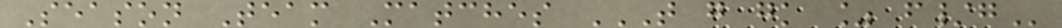Season Team Matches T G GK % F/G
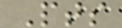Pts
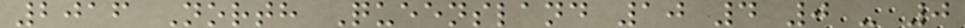2016 North Queensland 10 4 0 - 0
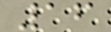16
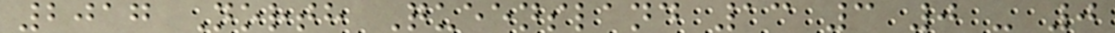2017 North Queensland 13 3 0 - 0
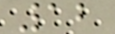12
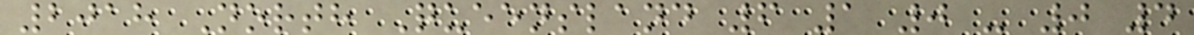2018 North Queensland 6 1 0 - 0 4
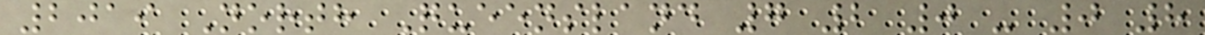2019 North Queensland 7 2 0 - 0 8
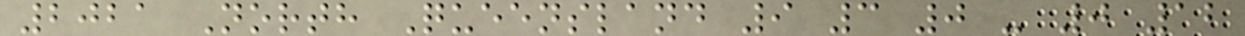2021 North Queensland 9 3 0 - 0 12
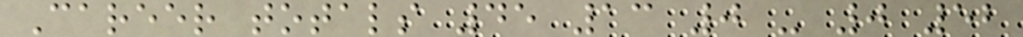Career totals 45 13 0 - 0 52
